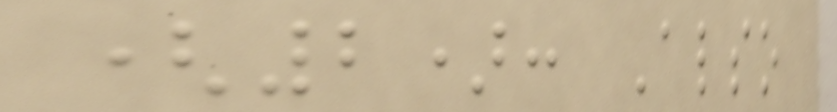(2): Also
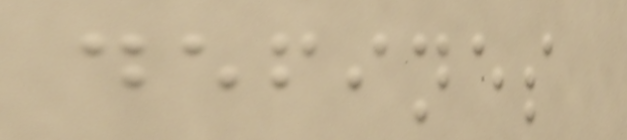defines
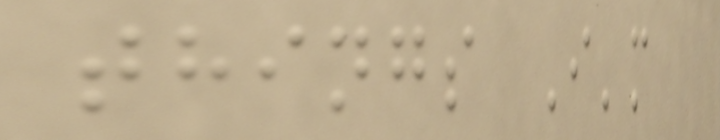things I'm
